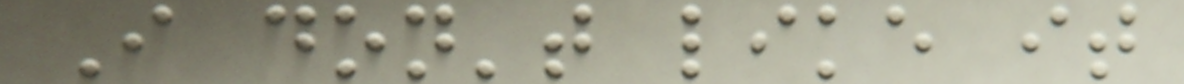I don't like it
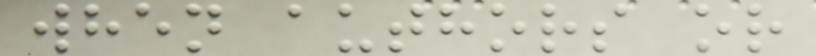when authors or
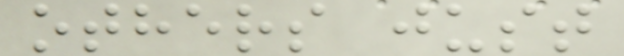others just
